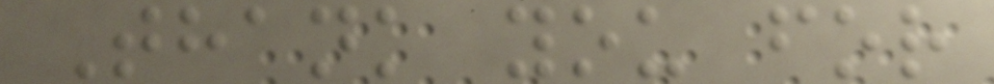Thank you for
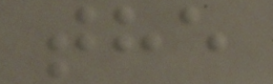the
